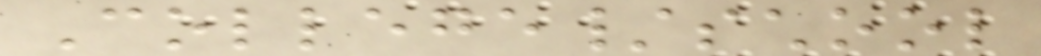College/school
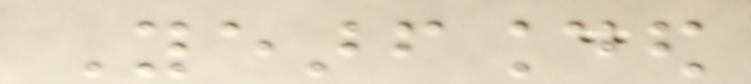Yearfounded
